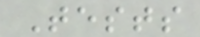Tests
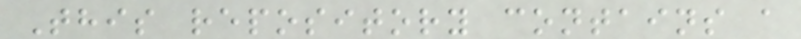This repository contains a
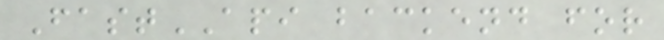FastAPI backend for
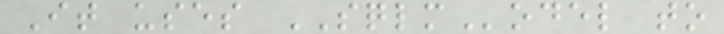It uses SQLModel to
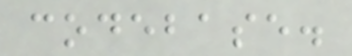codebase.
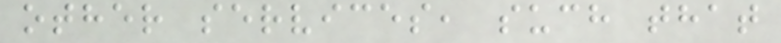other services, such that
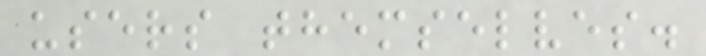users themselves.
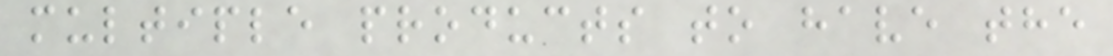multiple products to have the
